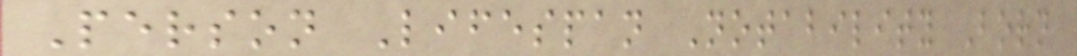Person Lifespan Notability Born
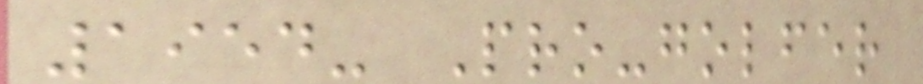1954- Pro-golfer
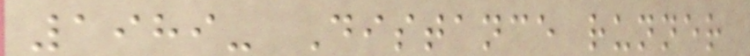1989- Distance runner
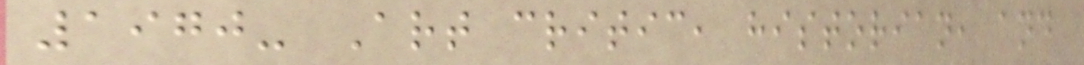1970- Art critic, historian, and
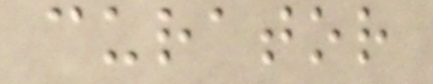curator
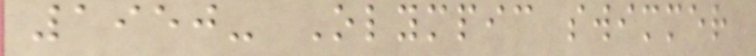1950- Olympic swimmer
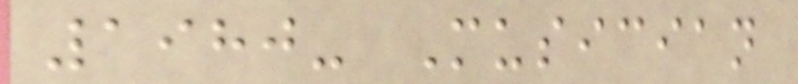1980- Musician
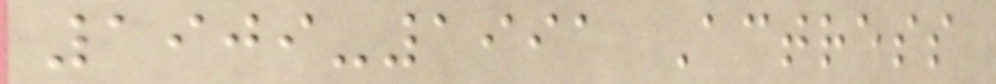1909-1991 Actress
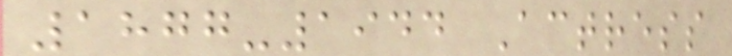1877-1944 Actress
